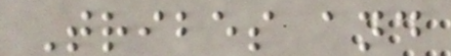Tribes and
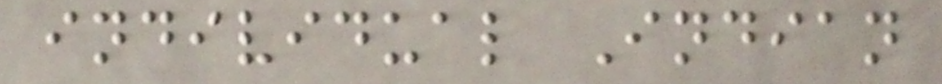individual Indian
